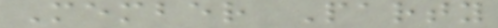Member Party
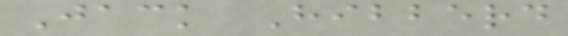Jack Hibberd
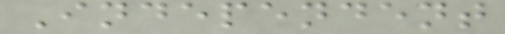Independent
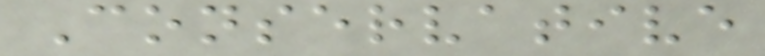Conservative
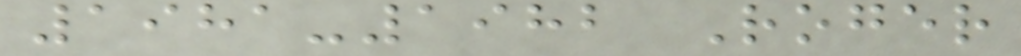1981-1982 Roger
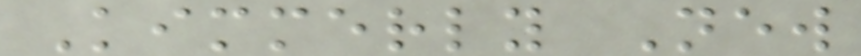Kimmerly New
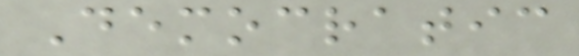Democratic
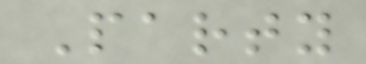Party
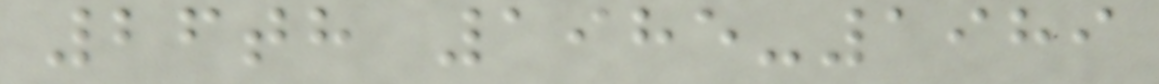26th 1985-1989
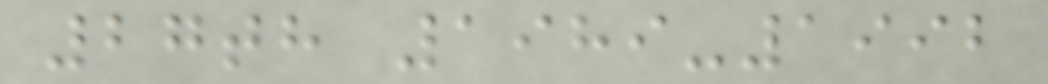27th 1989-1992
